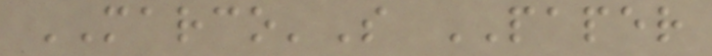MARCO'S PAPER
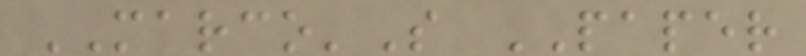MARCO'S PAPER
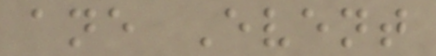ane Event
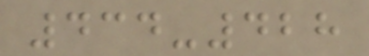434-428
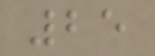25
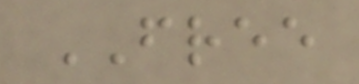FREE
